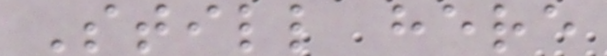Still here
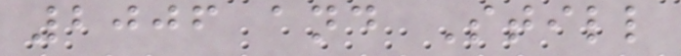2006 and Still
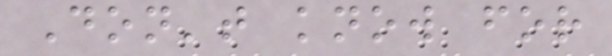Don't know for
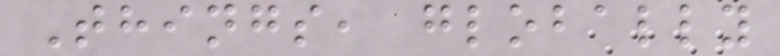Things, globally
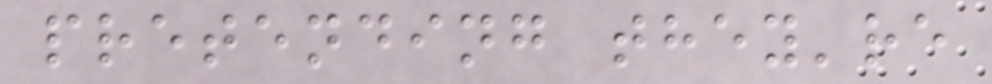pretending they're
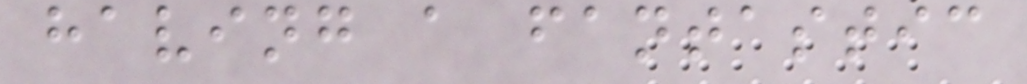having a fantastic
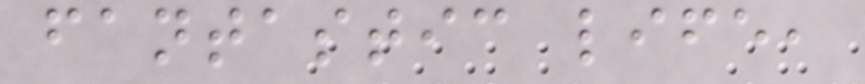fantastic life,
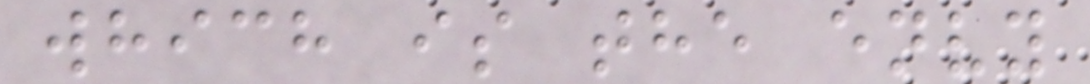which is the envy
